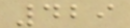429
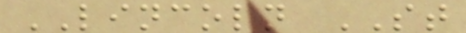LINCOLN ST
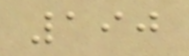190
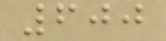600
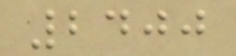2400
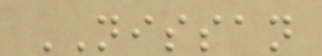NISSAN
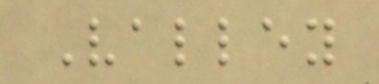Valley
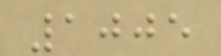1005
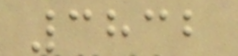3832
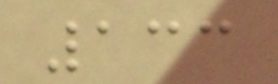133
